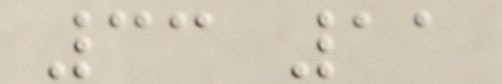33 11
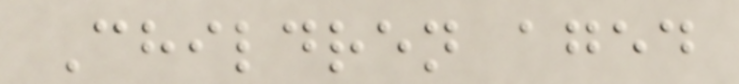Children aged
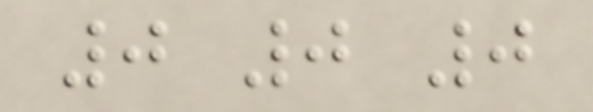0 0 0
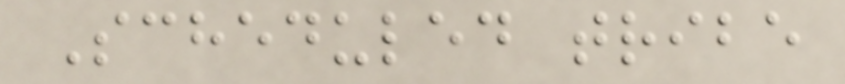Scheduled tribe
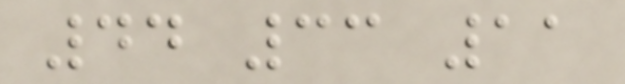44 33 11
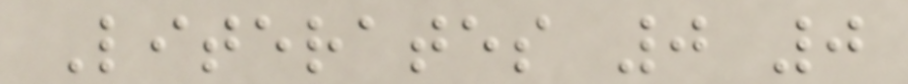Literates 0 0
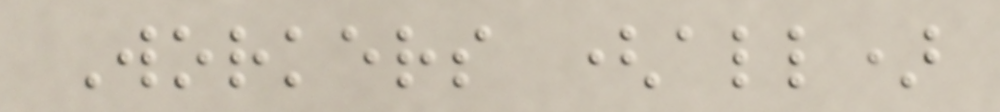Workers (all)
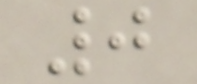0
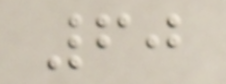60
